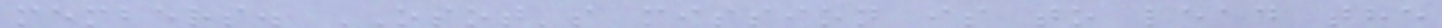members. OSOT's mission is to lead the
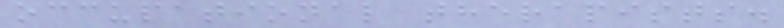occupational therapists.
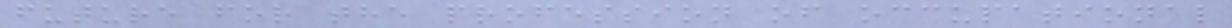future for the profession of occupational
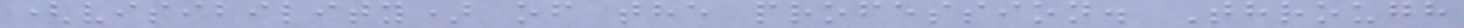(visibility) of the profession. Through
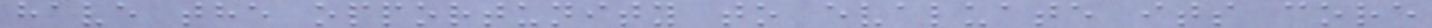have the opportunity to evaluate its core
